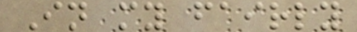In my fairly
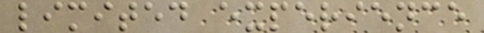limited experience
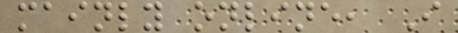mainly online, I
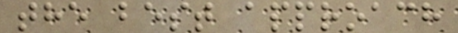the best approach
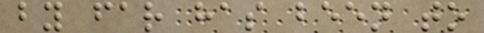by far has been to
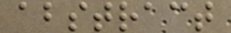abstract
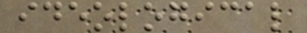ideological
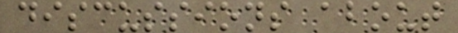discussions about
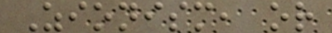Zionism, or
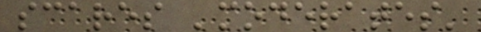scares 'moderates'
